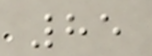85
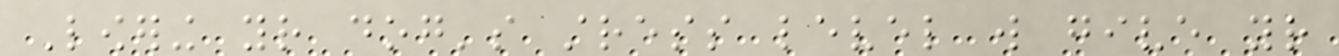Lowering your dog's stress level will give your
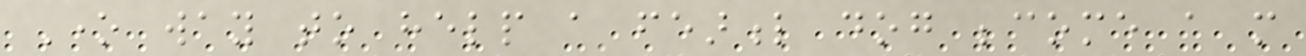One way to help a fearful dog become a more
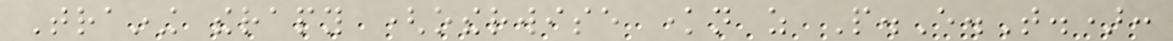Training therapy (otherwise known as P.E.T.):
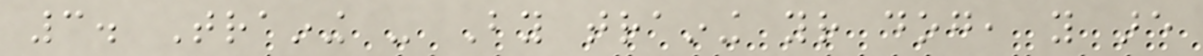3. Training - By training your dog, you are
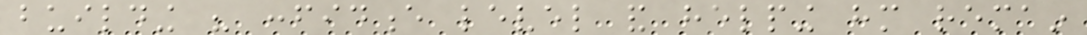building his confidence level and helping him remain
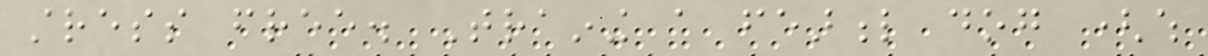stress free. Training a fearful dog (which
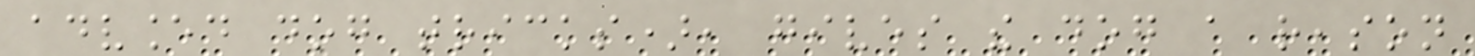advanced dog tricks), gives the dog a reason
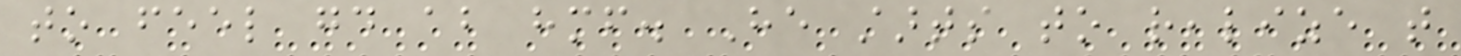to feel good about himself. He starts to realize that
